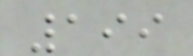199
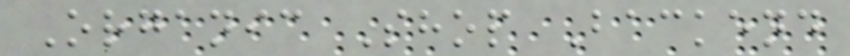Organic Shop Backend
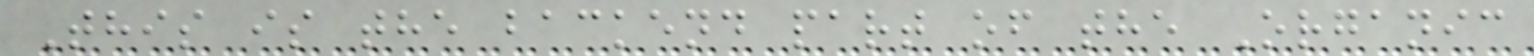This is the backend part of the Organic
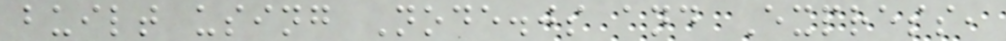built using Node.js and Express,
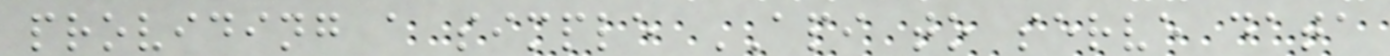providing a simple API to serve data
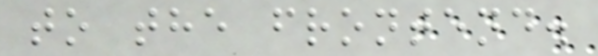to the frontend.
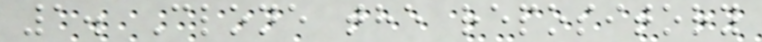1. Clone the repository
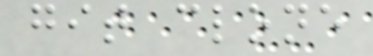git clone
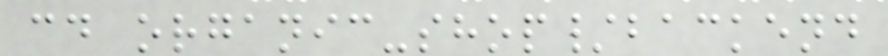cd organic-shop/backend
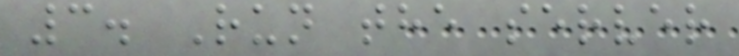3. Run the server
